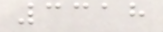3318
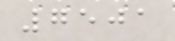7501
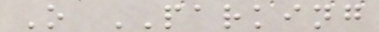O PARKING
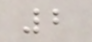2
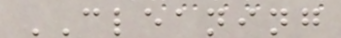CLEANING
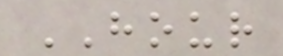HOUR
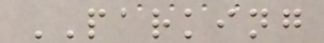PARKING
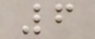6
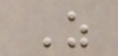Z
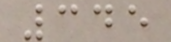345
